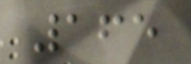165
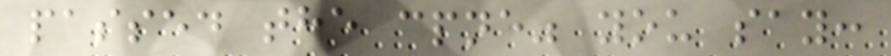passed the cpne" you say:
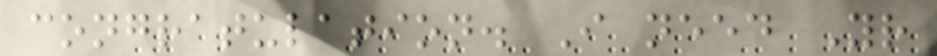congratulation. I need Yr
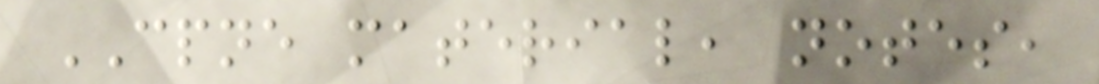CPNE material, notes,
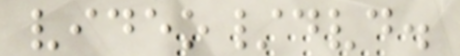video/dvd.
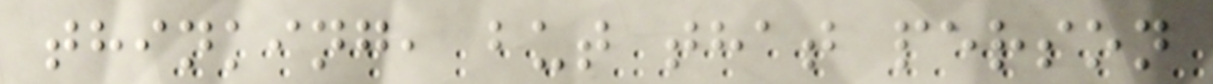thinking, but that person
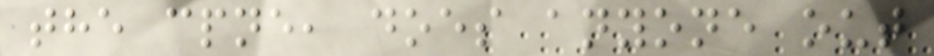the cpne, does anyone out
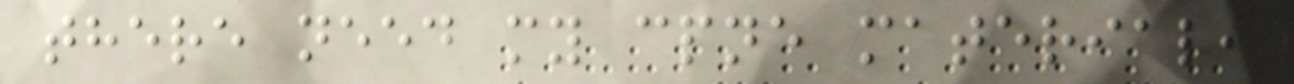there need my cpne material,
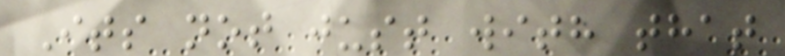Its not just with that
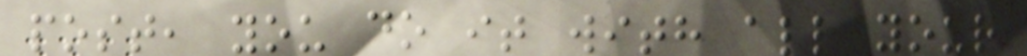post, you do it with all your
